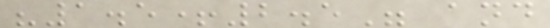"1.5+2.5" and
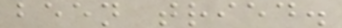been tried.
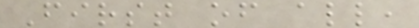First of all,
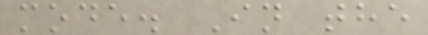mode. In the
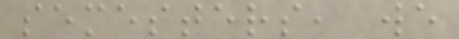semesters, we
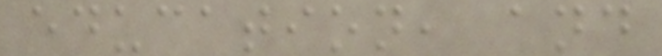education, and
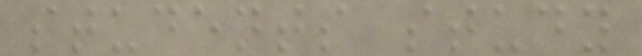students study
